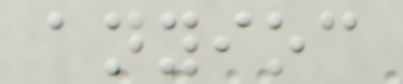anyioc
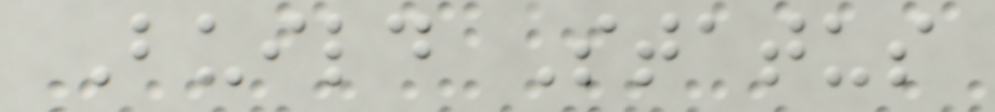Build Status
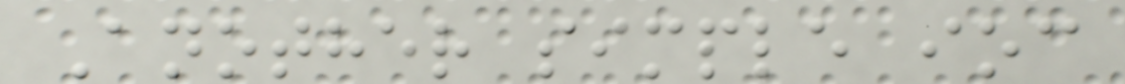Another simple ioc
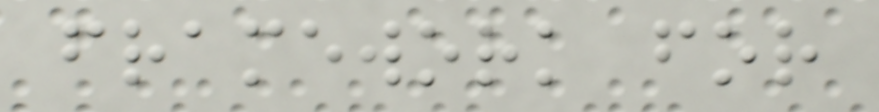framework for
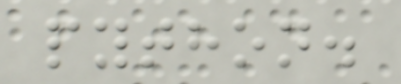python.
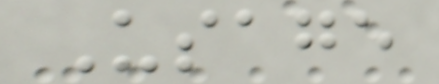Usage
